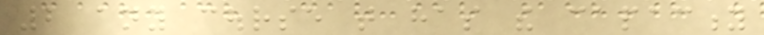2 any course that has the capacity
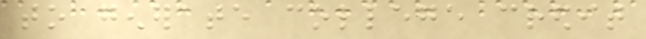to generate college credit
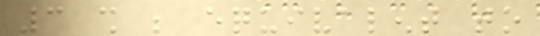3 shall be equivalent to
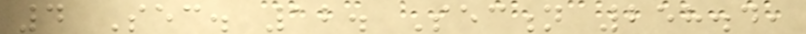4 Sec. 12. Section 258.4,
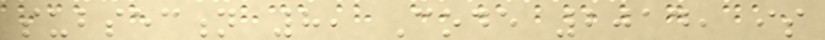subsection 8, Code 2014, is
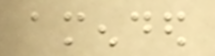amended
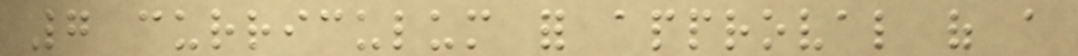7 curriculum for approval of a
